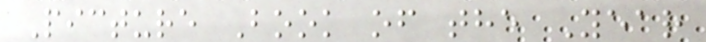Picture Book of the Year
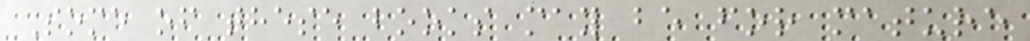Some of these books may be for mature
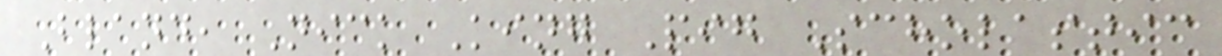Bland, Nick King Pig Scholastic
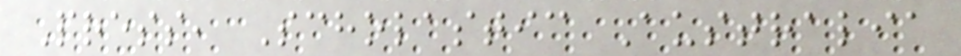Press, Scholastic Australia
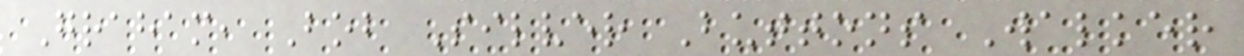Graham, Bob Silver Buttons Walker
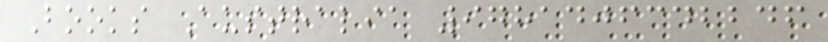Books Australia 9781406342246
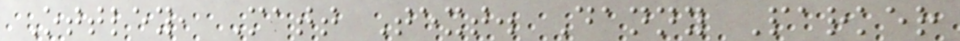Ottley, Matt Text. Danny Parker
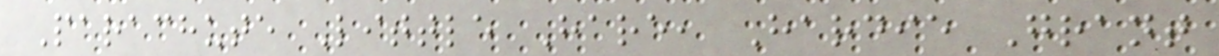Parachute Little Hare, Hardie Grant
